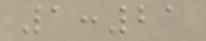1:21
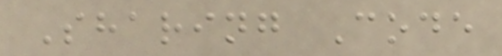Sharing Code
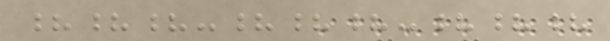???-???-???
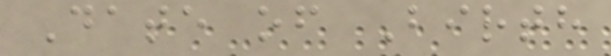Date of Birth
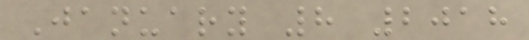January 8 2018
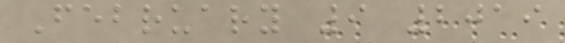February 9 2019
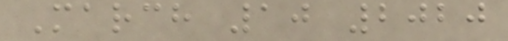March 10 2020
